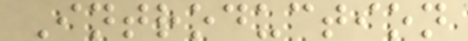Introduction
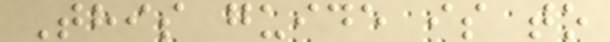This guide is to
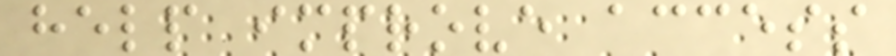help improve access
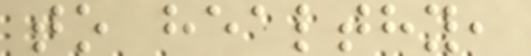to healthy,
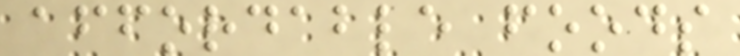affordable foods
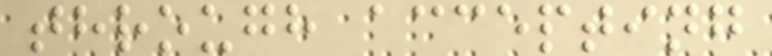through accepting
